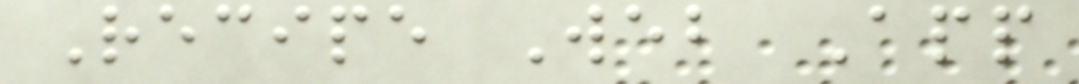Recipe Web App
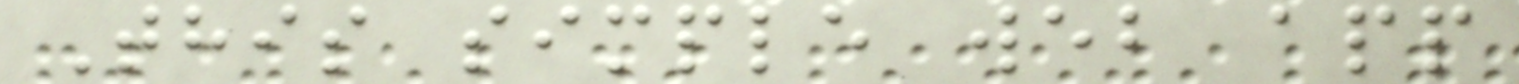This simple web app
